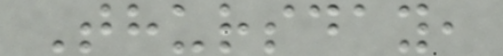Thursday,
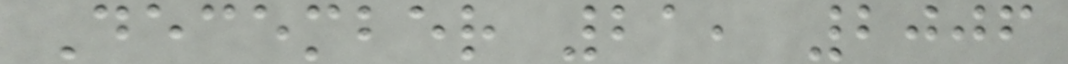December 21, 2006
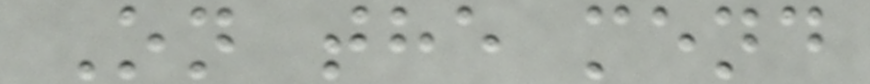On the mend
